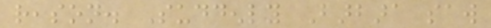reason. Suddenly Barbara saw
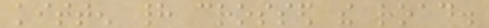kitten had crossed the road.
